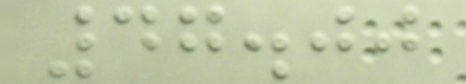47.00
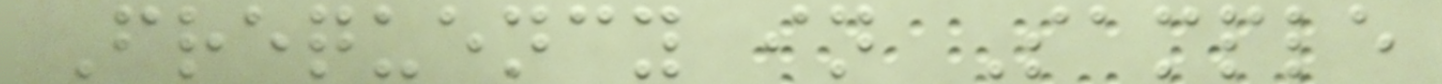Frequency in Sample
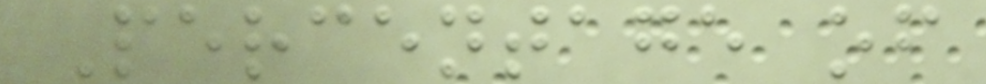Percentage of
